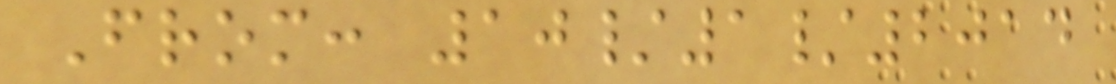From: 10/1/2014
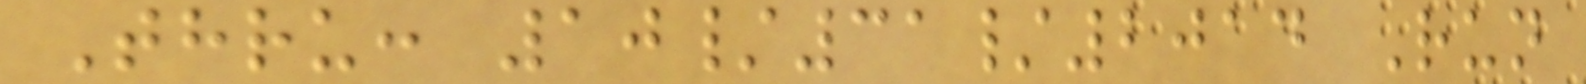Thru: 10/31/2014 Run
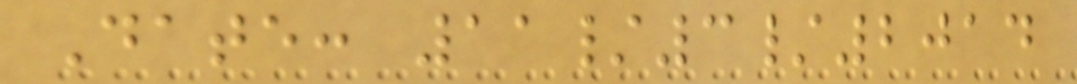Date: 11/3/2014
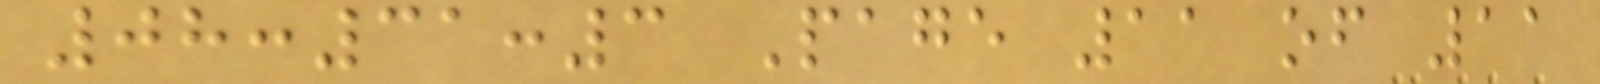08:31:3 Page 11 of 11
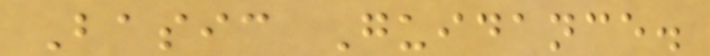Basic Guidance.
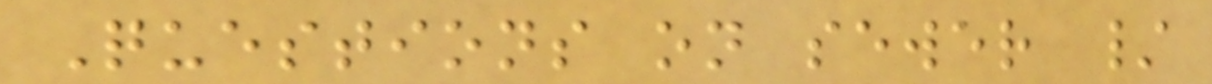Questions on sewer /
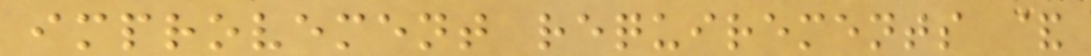improvement requirements &
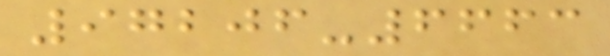97206-6663
